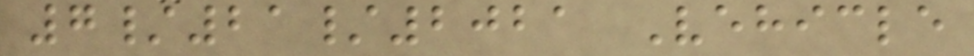7/21/2021 Vehicle
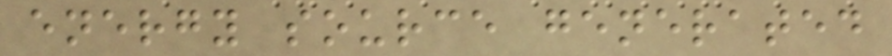energy source generated
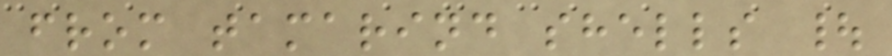from tamarind shells |
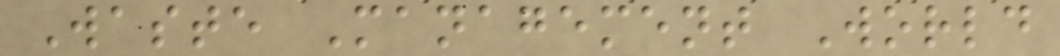Waste Management World
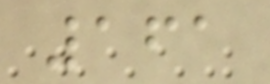161
